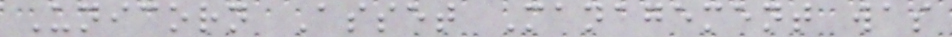Unicorn Asset Management was
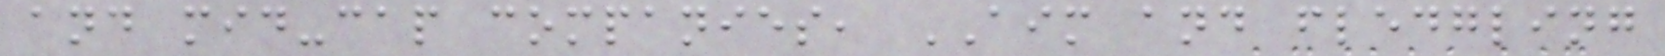and mid-cap companies, AIM and fledgling
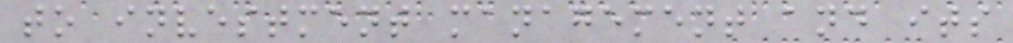to investment management and its
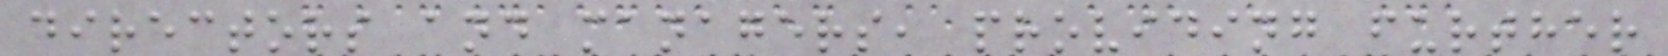directors and managers, providing further
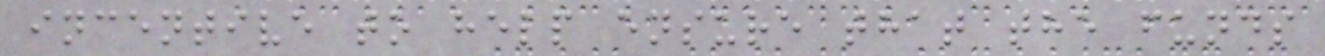incentive to help ensure that the funds
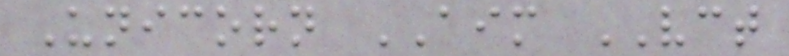Unicorn AIM VCT
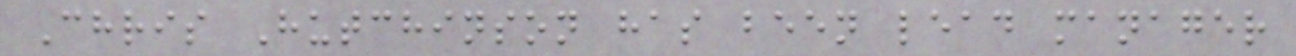Chris Hutchinson has been lead manager
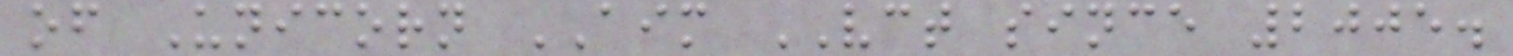of Unicorn AIM VCT since 2005.
